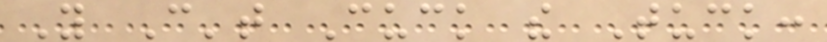You Can't Cuck the Tuck:
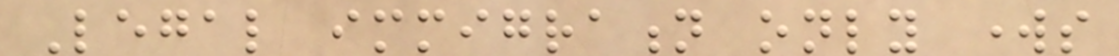Legal immigration only works
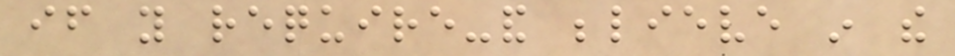if you require-and believe in the
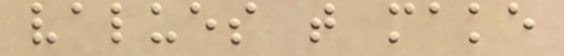values that make
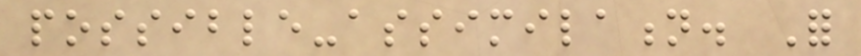possible-assimilation. For
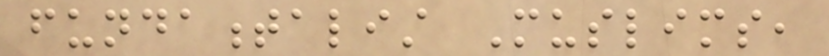fundamentalist Muslims,
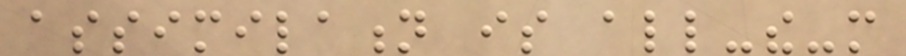assimilation is all-the-more
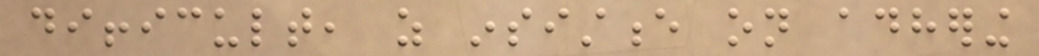difficult, as insistence on adhering
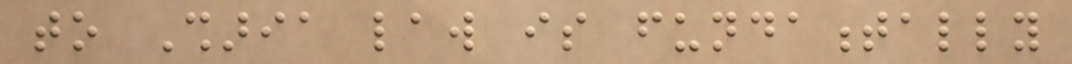to Sharia law is fundamentally
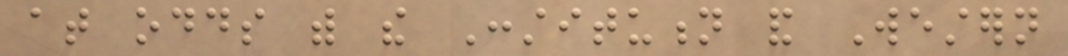at odds with the Constitution and Western
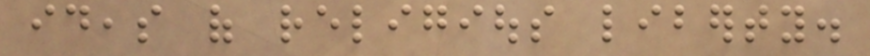ideas of religious liberty.
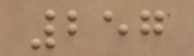257
